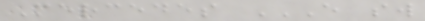Mercedes E SW
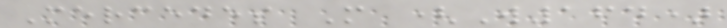Mercedes M (W164)
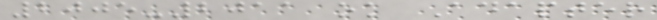2005-2011 ok Adapter
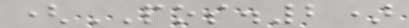(POS.2)
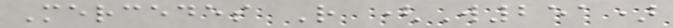Mercedes R (W251)
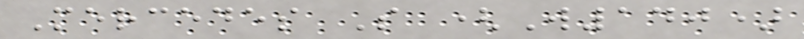Mercedes S (W140)
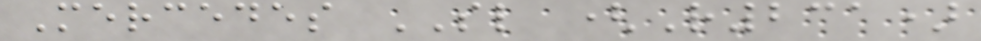Mercedes SL (R231)
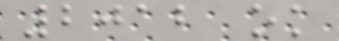2012 ok
